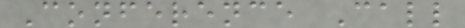Conference Call
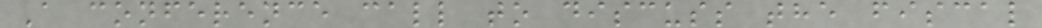A conference call to discuss the fiscal
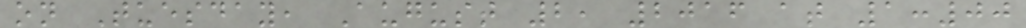on Tuesday, August 2, 2016 at 1:00
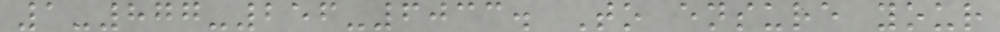1-877-256-6033. To ensure your
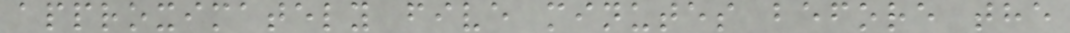approximately five minutes before the
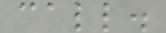call.
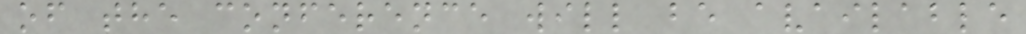of the conference will be available
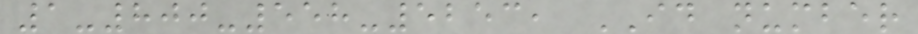1-800-558-5253, ID number
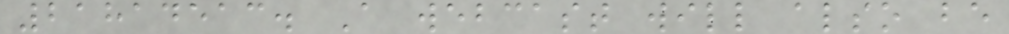21814513. A webcast will also be
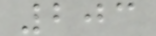203
